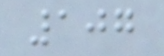107
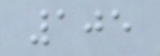105
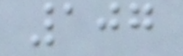107
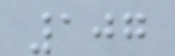107
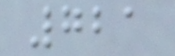721
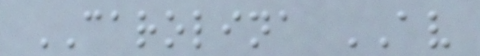CAROLINA AV
